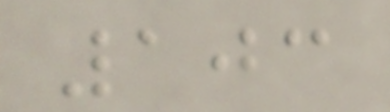103
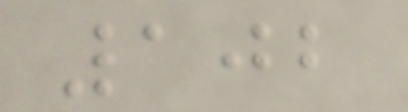102
